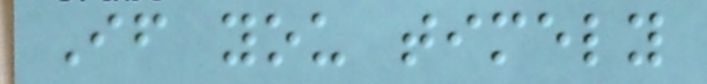If you timely
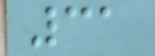31
